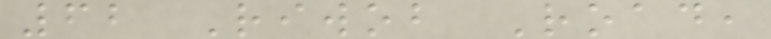62 Riwob Road,
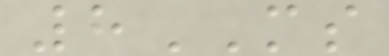8MS
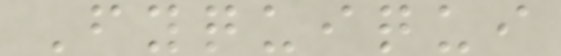Fyquiqui
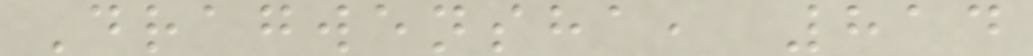Dragwensha, 814
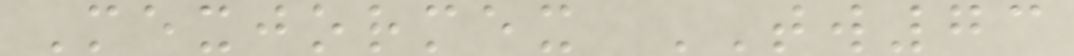Mexjormex TW73
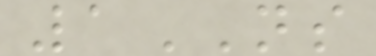1NS
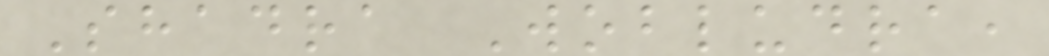Shadra Wobludra,
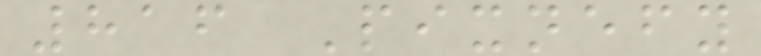816 Pixnefy
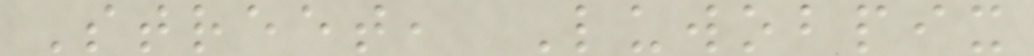Street, Luwobpix
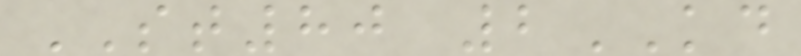ST80 2KD
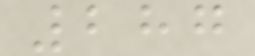287
